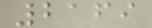2169
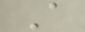A
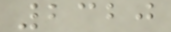2320
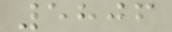5806
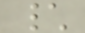\
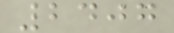2407
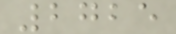2725
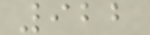922
